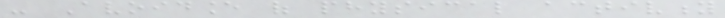- Avoidance of physical activity
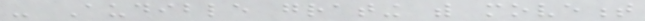- Audible grating with movement
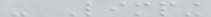- Limping
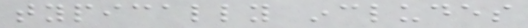typically includes
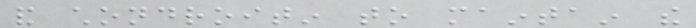and chondroitin to maintain the
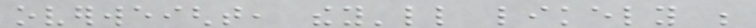overweight, they'll likely be
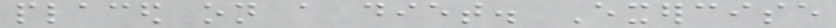placed on a diet. Exercise
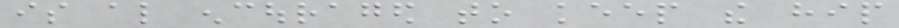is also encouraged to keep the hip
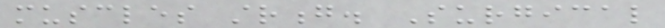muscles strong. Surgical
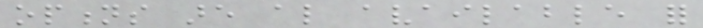options are also available for
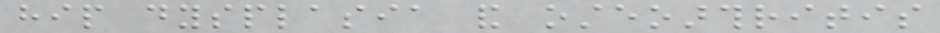hip dysplasia and osteoarthritis
